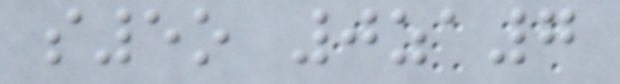s5o 0za7
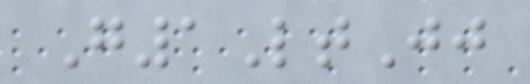G1LtJj
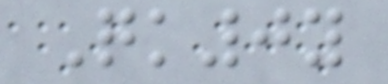Qk0y
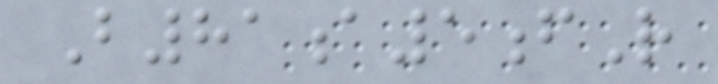B81a5fR
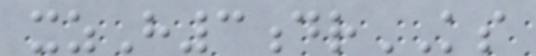xzH3drKS
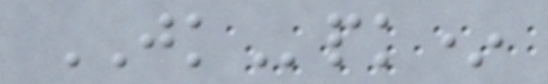JKpk*
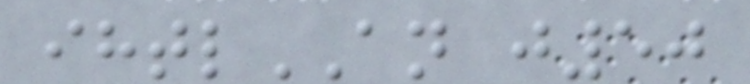ihtlAN j50
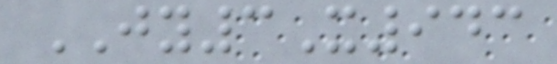JY3X943
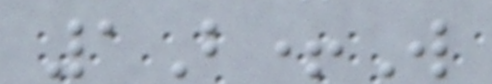1B+W
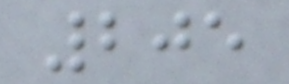205
